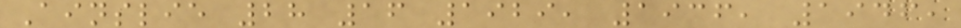Ainslie 28 16 1929, 1936, 1946,
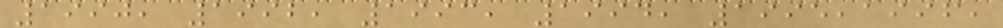1990, 1992, 1993, 1994, 1995,1996,
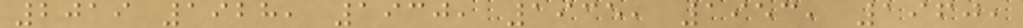2019 1928, 1930, 1935, 1953, 1960,
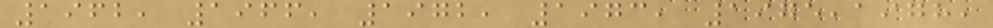1962, 1966, 1972, 1973, 1975,1978,
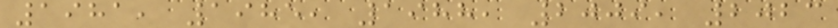1981, 1985, 1988, 2009, 2023
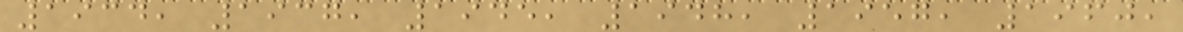1934, 1937, 1945, 1948, 1957, 1960,
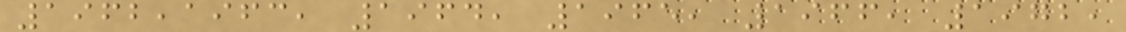1962,1963, 1964, 1965, 1966, 1972,
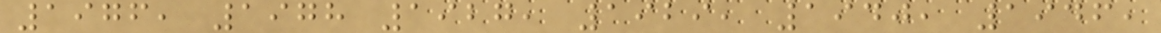1976, 1978 1927, 1929, 1940, 1946,
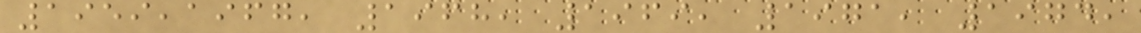1959,1967, 1968, 1969, 1971, 1974,
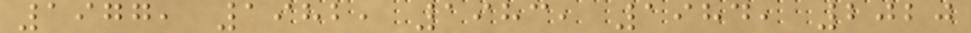1977, 1982, 1983, 1984, 2020
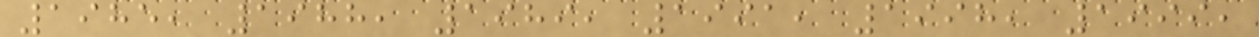1985, 1988, 1989, 1991, 1998, 1999,
